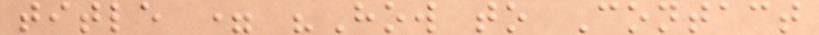title = "How to Contact
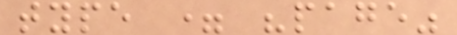type = "page"
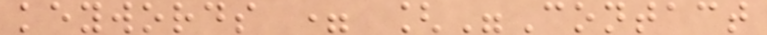keywords = ["Contact
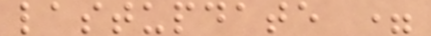lastupdate =
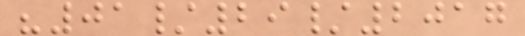"01/29/2017
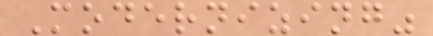Modernizing"
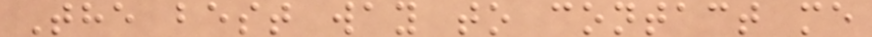The best way to contact me
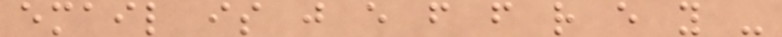email is j e f f r e y -
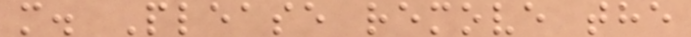m. Please remove the
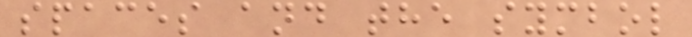spaces and the symbol
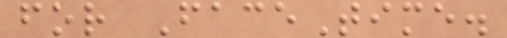for FaceTime.
